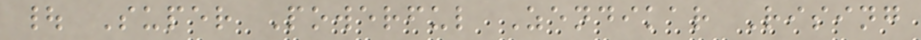| Super Powerful Zendikar Rising
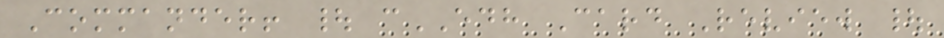Commander! | cEDH Card Review |
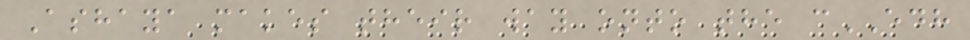Ashaya makes their way onto the cEDH
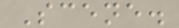Scene.
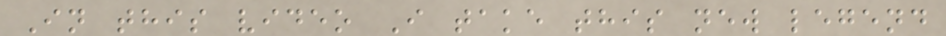In this video I take this new legend
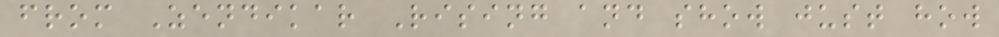from Zendikar Rising and show just how
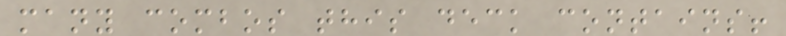many combos this deck contains!
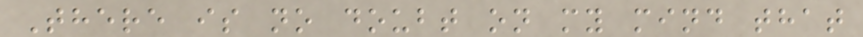There is no doubt on my mind that
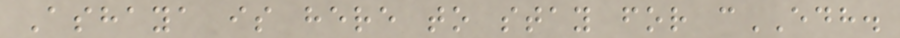Ashaya is here to stay for cEDH.
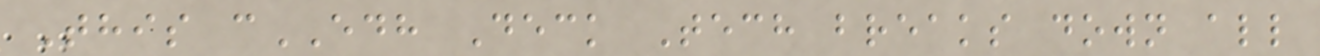This cEDH Deck Tech breaks down all
